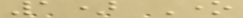1) One
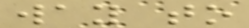way to
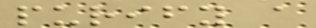purify a
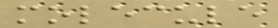molecule
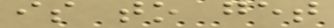is to get
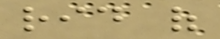rid of
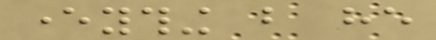everything but he
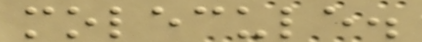molecule.
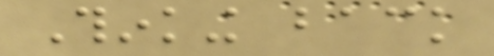Thinking back
